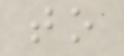to
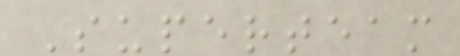Superteam
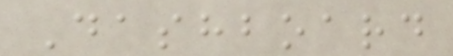Dashboard
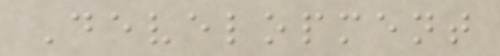Development
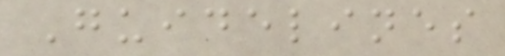Guidelines
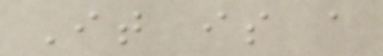It is a
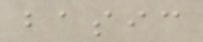basic
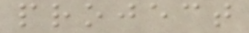project
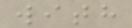with
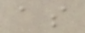as
